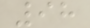98
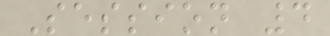Session 4
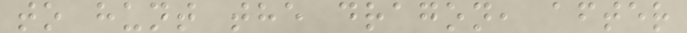to hunt the dragon, after
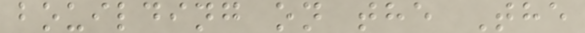bouilding on the The
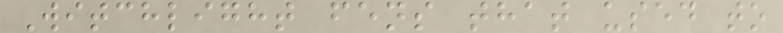Witchlight fens that used to
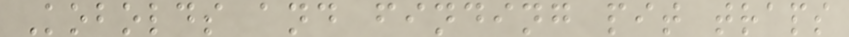Kobolds and finding pit traps
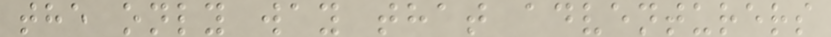the only way that adventurers
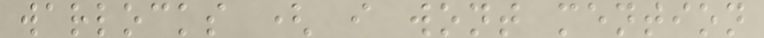warlocks ( i wont mention
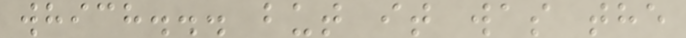which... but it was the
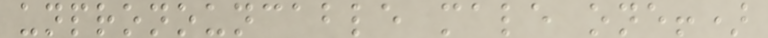unpronouncable male one!)
